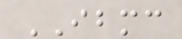IBMC
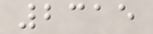2315
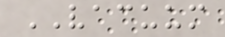VACUUM
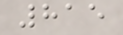815
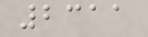2311
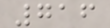716
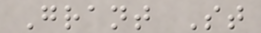Grant St
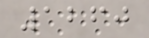1260
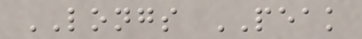LONGS PEAK
